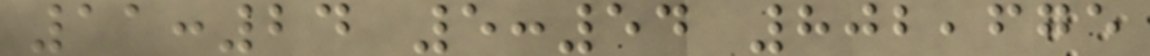11:24 5:54 802,675
